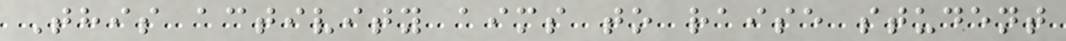This activity aims to raise student
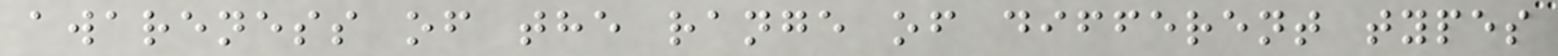awareness of the range of different types
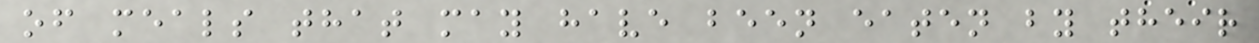of meals that may have been eaten by their
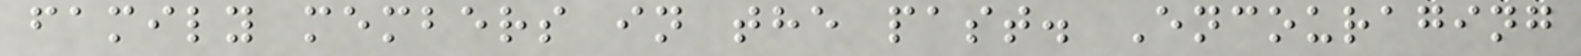family members in the past. Encouraging
